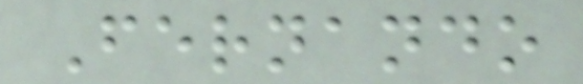Fernando
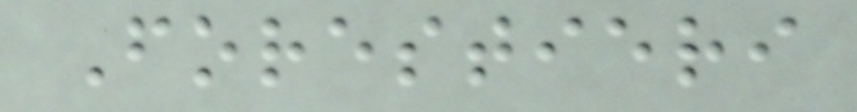Forestieri
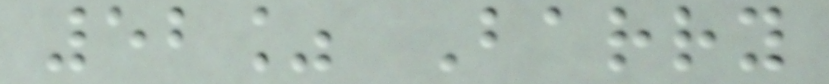52% Barry
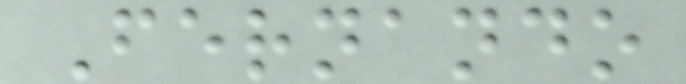Fernando
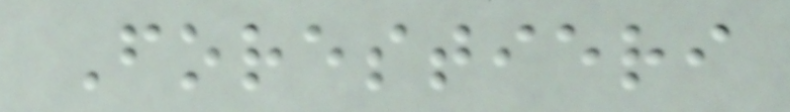Forestieri
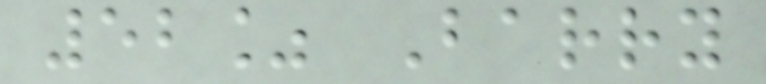52% Barry
